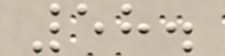58.
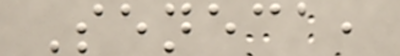Seneca,
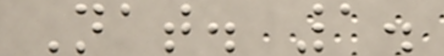Nat. 1.
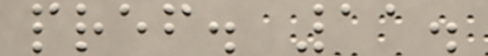pref. 11.
